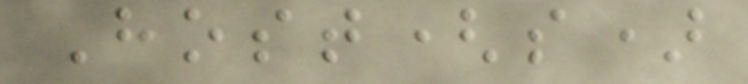Host(s)
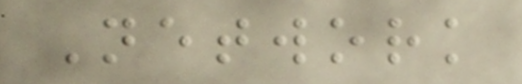Network
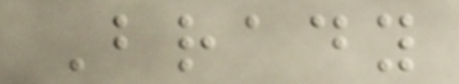Brady
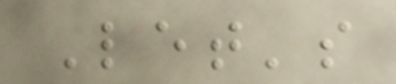Let's
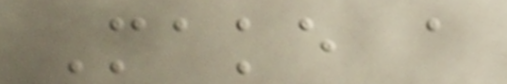Make a
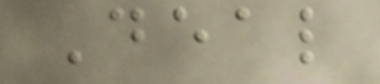Deal
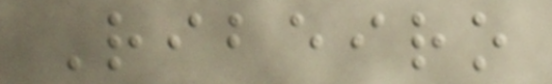Ribeiro
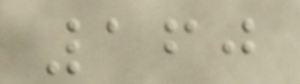160
